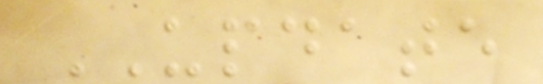UPDATE
